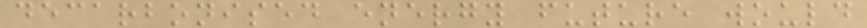decarbonised energy future would
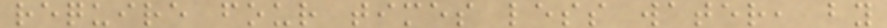require four times less water, by
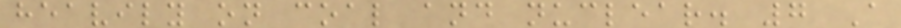heavily on coal and nuclear. 7 A
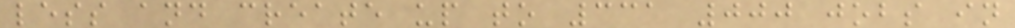less and create up to 331 000 jobs in
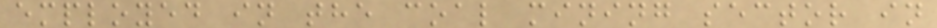employed in the coal mining sector in
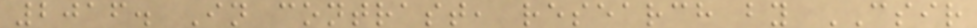2016. In contrast, research by CSIR
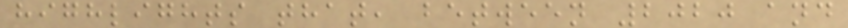highlights that, between 2020 and
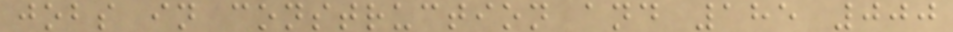jobs in construction and 185 000
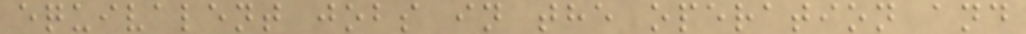equivalent jobs in the operation and
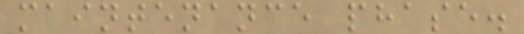maintenance phase.
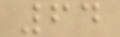64
